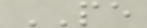PE
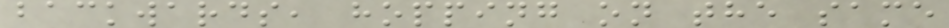backwards, hopping on the same
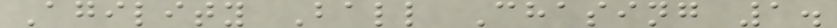Agility Ball Chasing 1.
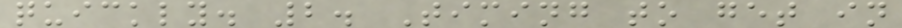quickly. 2. Timing to get in
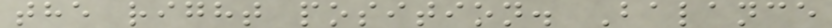the right position. Balance
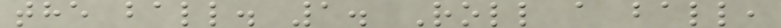the ball. 1. Roll a ball,
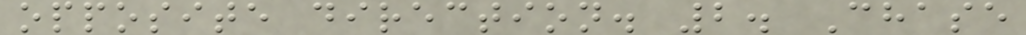opposite direction. 2. Chase
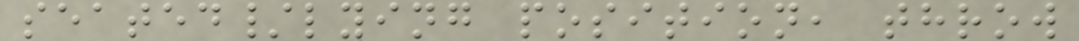seated/lying position, throw
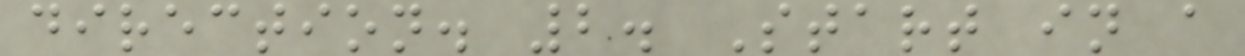direction. 2. Start in a
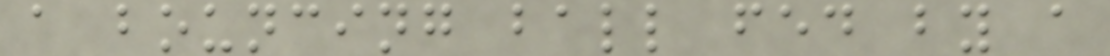a bouncing ball fed by a
